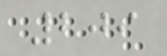209
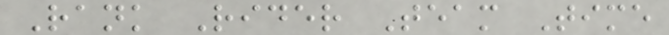Rank Rider Team Time
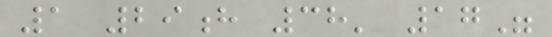1 29h 38' 17"
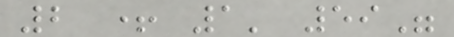2 + 1' 59"
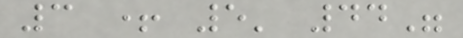3 + 5' 44"
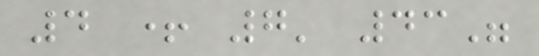4 + 7' 43"
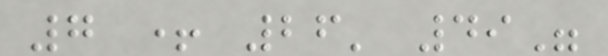7 + 26' 49"
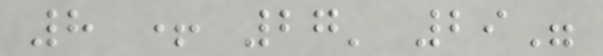8 + 27' 29"
